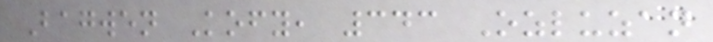Bagwen Kofy, 343 Ozluzan
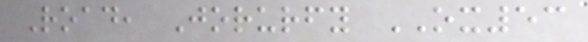Road, Jorurfy OX53
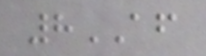8AF
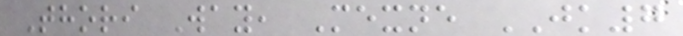Thori Way, Mexne JK7
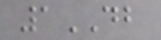1DB
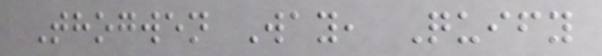Thogwen Way, Quify
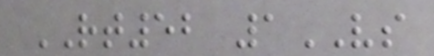RT52 1VS
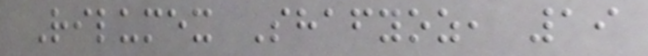Rilumex Shafyoz, 19
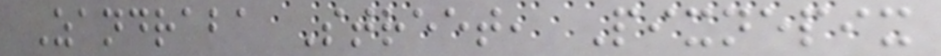Zandraba Street, Pixnepix
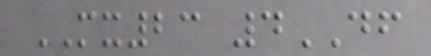MX23 4DF
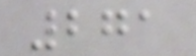271
